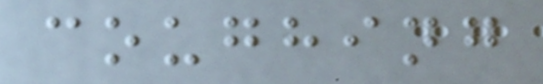coughing
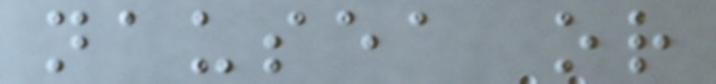nausea or
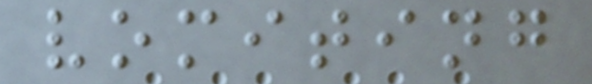vomiting
